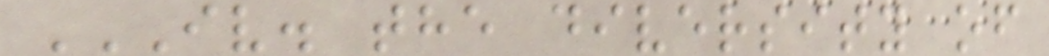IV. THE DIVERSITY OF
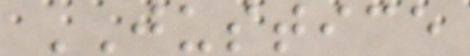JUSTICE
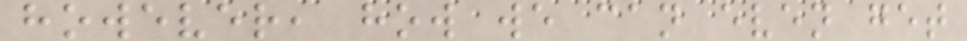however, how we can even get
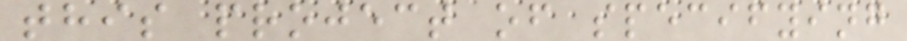this project of specifying
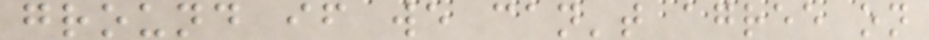ground if we can't agree on
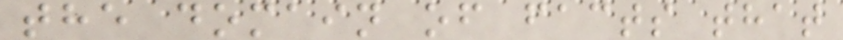the domain of facts that
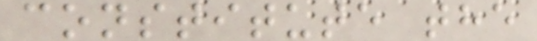constitute the
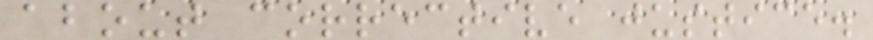about corrective justice.
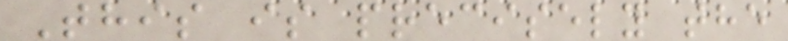This is precisely the
